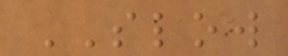SLOW
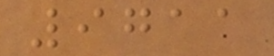9711
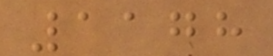1178
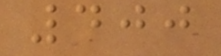400
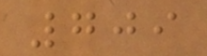709
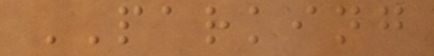PARKING
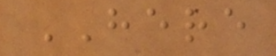HERE
